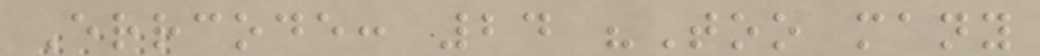Errcode: 24 "Too many
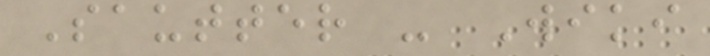Sautter - Wiki
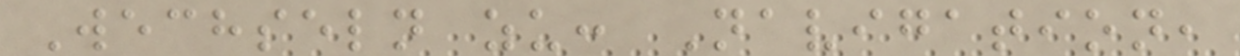Wechseln zu: Navigation,
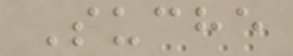Suche
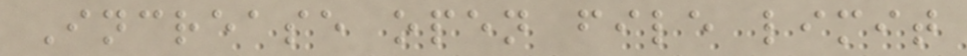Increase open file limit
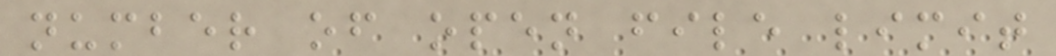number of open file limit
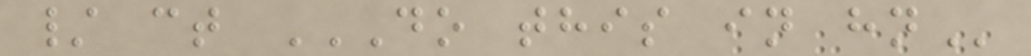/ ct DO THIS IN HN
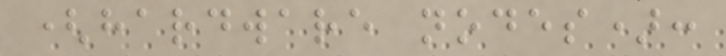(hardware nodes):
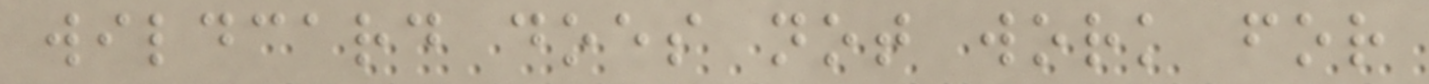wildcard does not work for
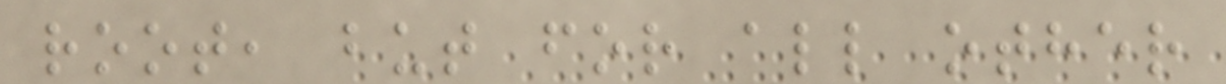root, but for all other
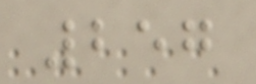257
